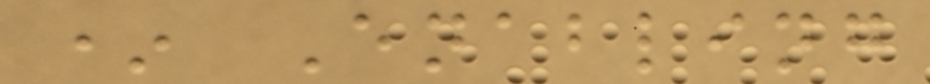* Enabling
